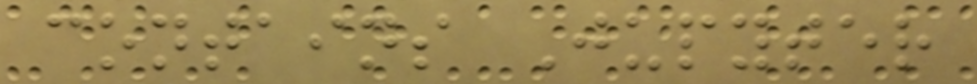contains Jupyter
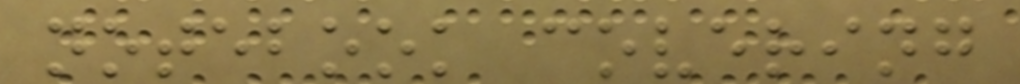notebook covering
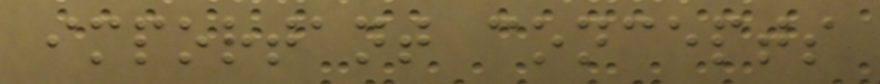important concepts
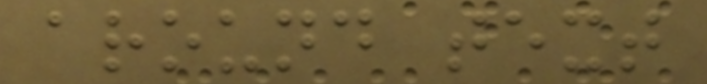around text
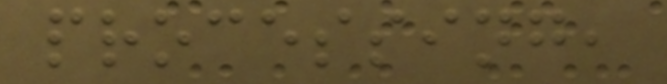processing,
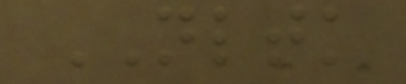NLTK
